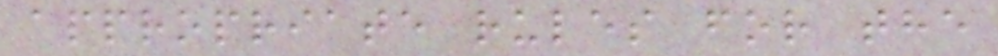appropriate rules for the
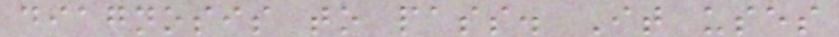diagnosis to pass. It uses
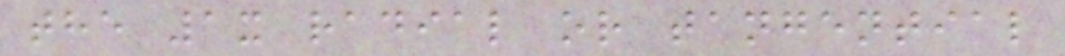the 1x radial or tangential
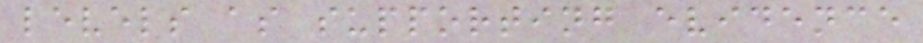levels as supporting evidence
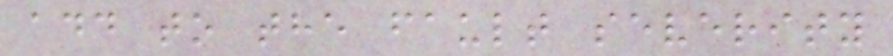add to the fault severity
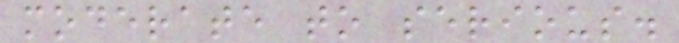moderate to serious.
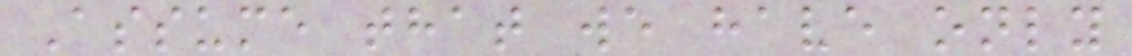Assume that we have only
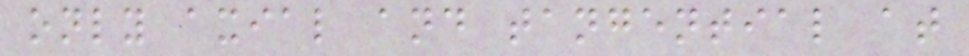only axial and tangential at
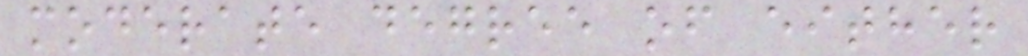moderate degree of either
